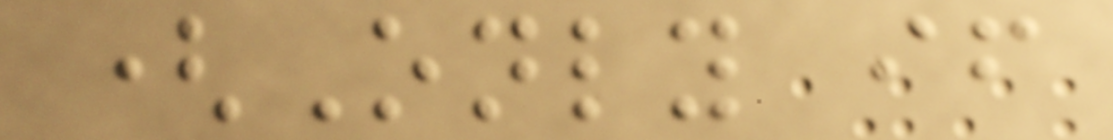(Only if
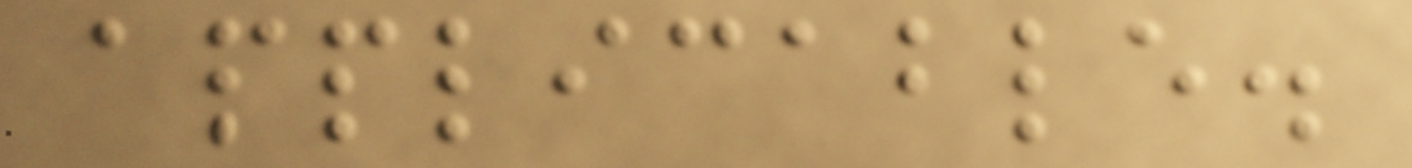applicable.
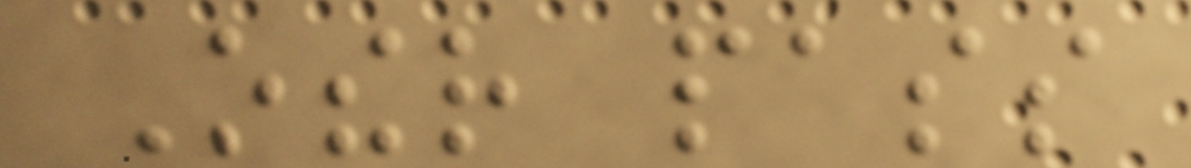Other pass
